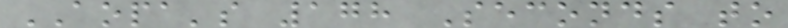AOPA's 178 Seconds to
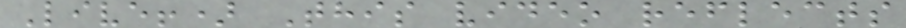Live!) This video reflects
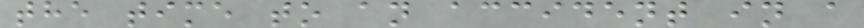the time to an accident in a
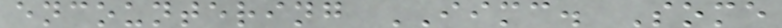encountering IIMC. Some
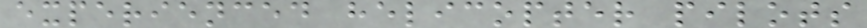experienced helicopter pilots
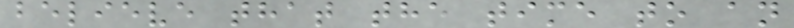believe that the time to an
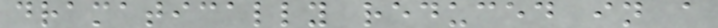dramatically reduced in a
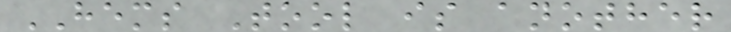HEMS Tool is another
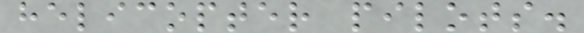helicopter pilots.
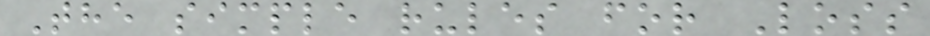The simple rules for Loss
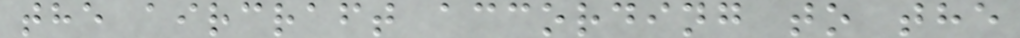the aircraft according to the
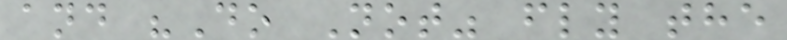and "Do Not" fly the
